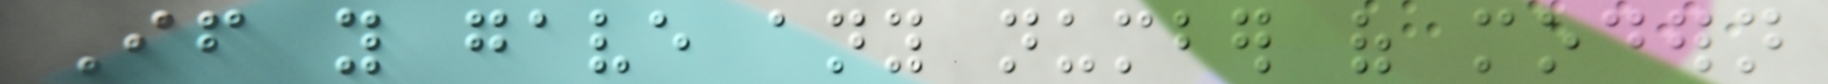If you gave any number of modern
